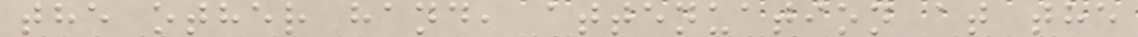the other hand, attenuation at the
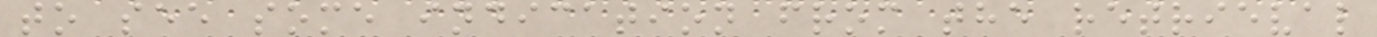to see some indication from the retrieval
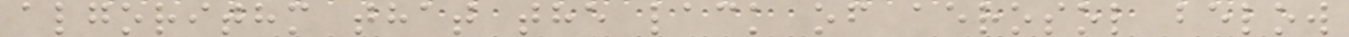algorithm that the lack of aerosol below
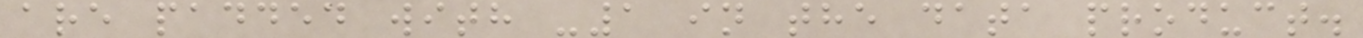are padded with -1 in the data product.
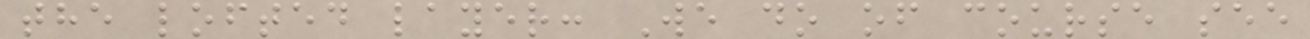the lofted layer: We do of course see
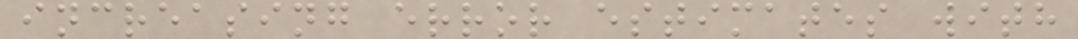increasing error estimates with
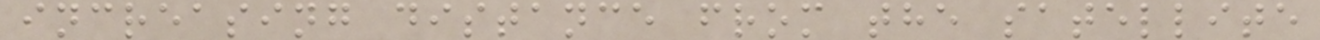increasing distance from the satellite
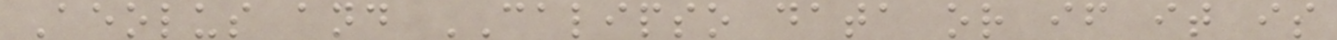Aeolus and CALIPSO data or if it is
